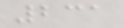231
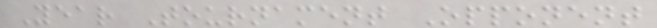Year Tournament Opponent
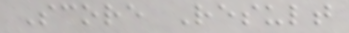Score Result
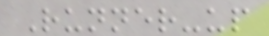Runner-up
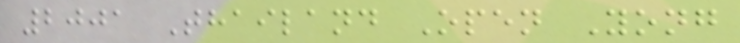2001 Thailand Open Yong
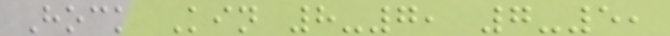Hock Kin 8-7, 7-5,
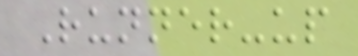Runner-up
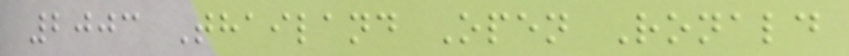2003 Thailand Open Ronald
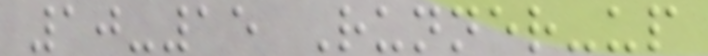10-15 Runner-up
